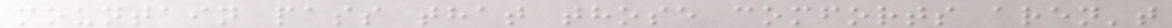mountain pass that those comforts aren't
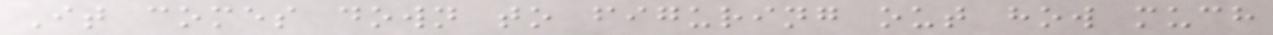It comes down to figuring out how much
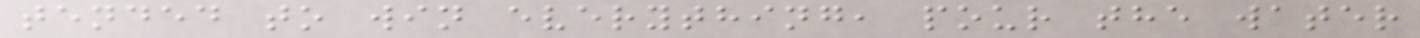tended to win everything, pour the water
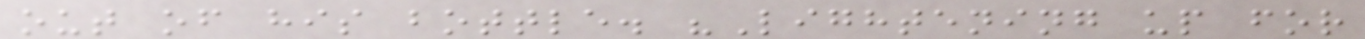out of his bottle. "Lightening up for
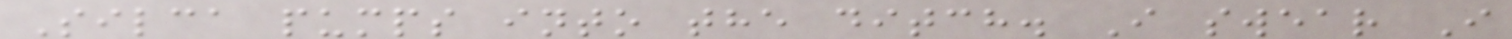Silca pumps into the ditch. I swear I
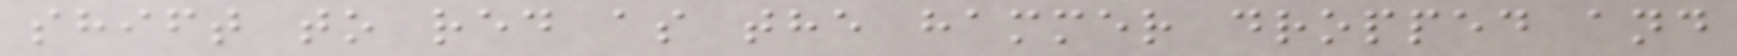shift to red as the hammer dropped and
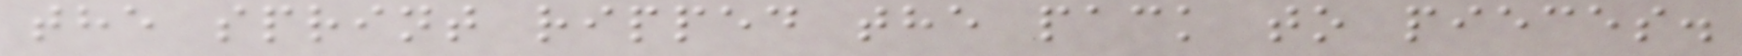the sprint ripped the pack to pieces.
